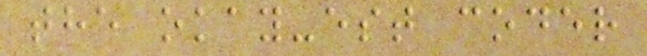the okay-est coder
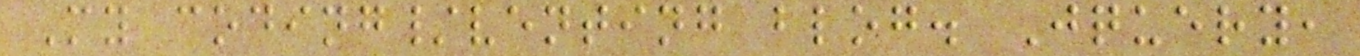My coding/venting blog. Jquery,
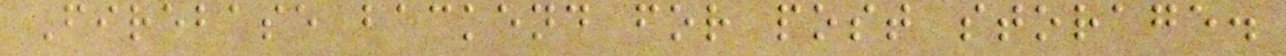Firebase backend for post storage.
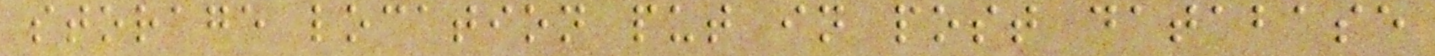storage location put in post database
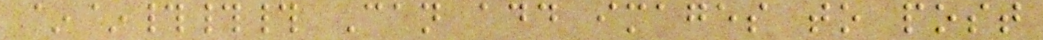~~### Can add images to post
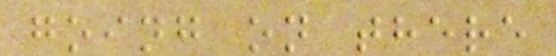going on there
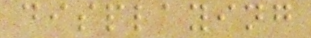displaying
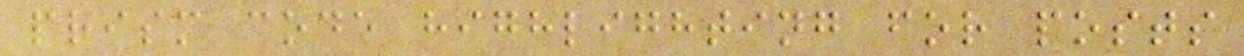prism code highlighting for posts
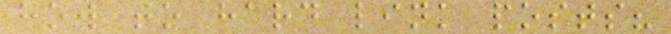how to hard link posts?
